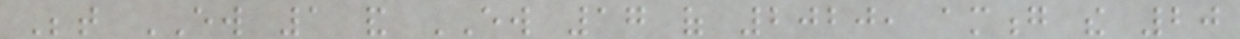Between EW 1 and EW 17 of 2020, among the 20
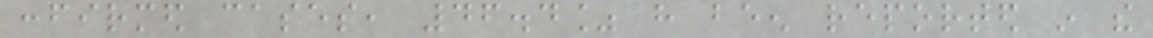confirmed cases, 46.4% have been reported in the
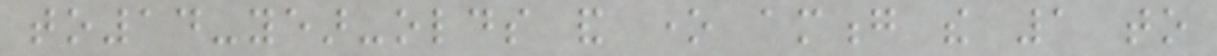to14-year-olds and one among the 1 to
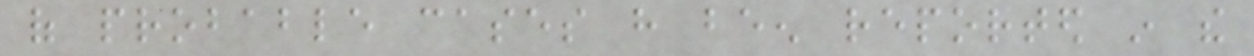of probable cases have been reported in the
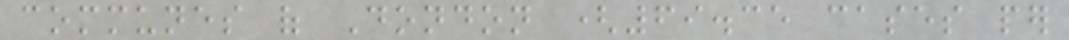communes of Dondon (69.35 cases per
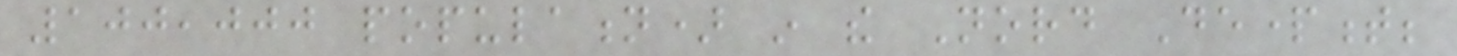100,000 population) in the Nord Department;
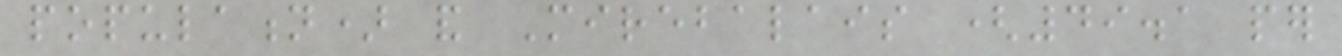population) and Mirebalais (49.1 per
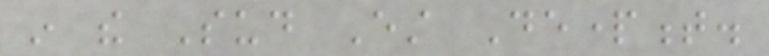in the Sud Est Department.
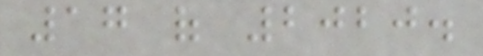17 of 2020.
